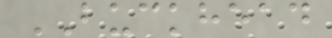BUCKHEAD
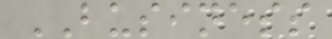BUSINESS
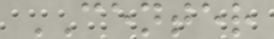CENTER
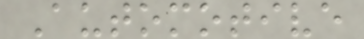Automotive
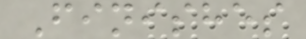Finishes
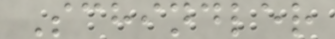Schindler
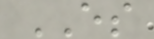ES
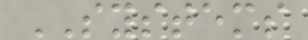SYSTEMS
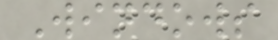Windows
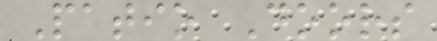Patio Doors
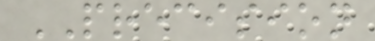PRECISION
